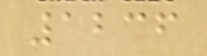1236
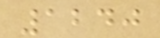1240
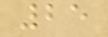25
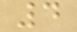4
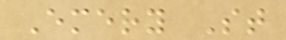Emery St
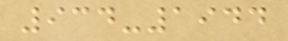934-1944
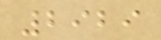2929
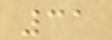31
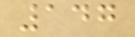147
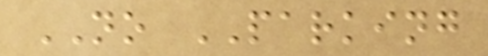NO PARKING
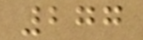277
